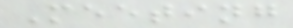Meeting
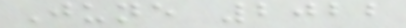June 2022
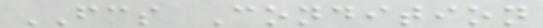FCS Condition
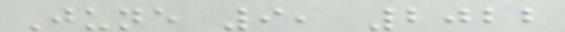June 9, 2022
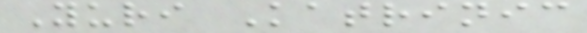Yuri Katrinic
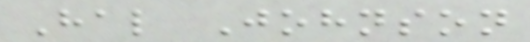Hal Johnson
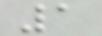1
